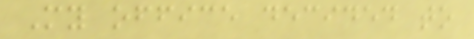My office decided to
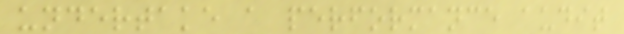undertake a performance audit
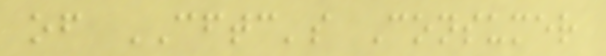of CFTC's Consumer
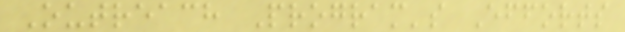Outreach Program's Efforts
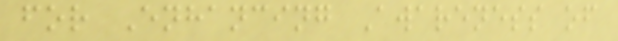for Enhancing Awareness of
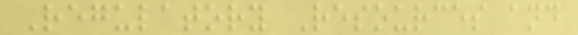Regulatory Resources and
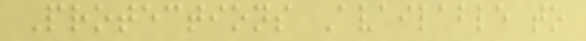Protections Available to
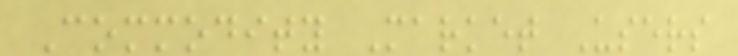Commodity Market Users
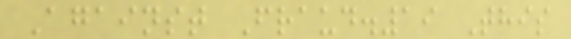Against Fraud.19 This
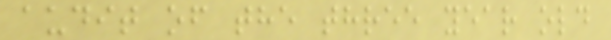audit of the three year old
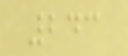243
